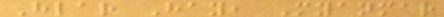Hlar Hay, Myanmar
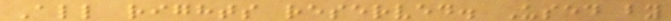All rights reserved. Used by
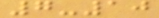7-10
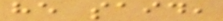he said,
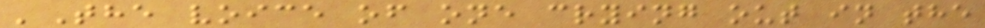'The voice of one crying out in the
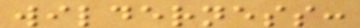wilderness:
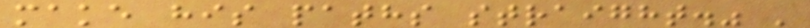make his paths straight." '
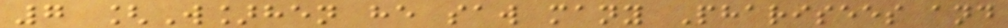7 [W]hen he saw many Pharisees and
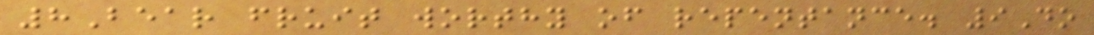8Bear fruit worthy of repentance. 9Do
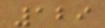129
